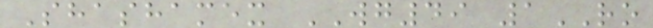Shashamex WG49 1RO
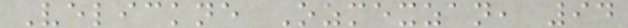Velickne Ozmexzan, 94
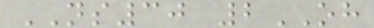NS30 2OH
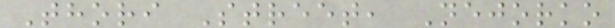Thori Street, Nejorko
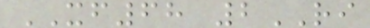XF68 2RI
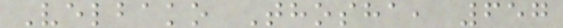Velbako Thosha, 657
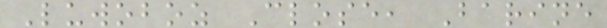Luwoboz Close, Barine
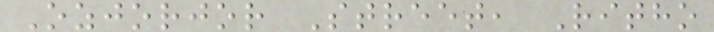Ozjorjor Street, Ritho
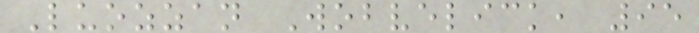Luozzan Wobvelick, 95
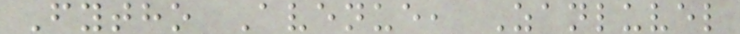Fytho Avenue, Zanluvel
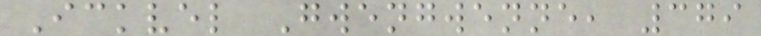Ickvel Gwengwenne, 379
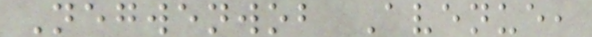Negwenwob Avenue,
